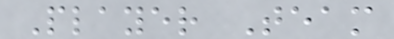Player Team
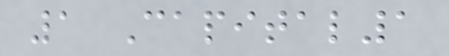1 Capital1
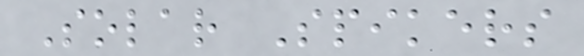Solar Spikers
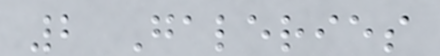2 Galeries
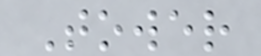Tower
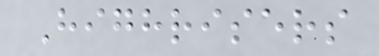Highrisers
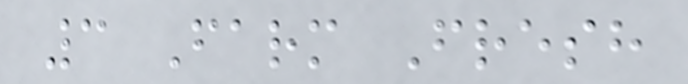3 Farm Fresh
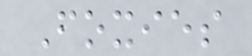Foxies
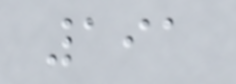191
